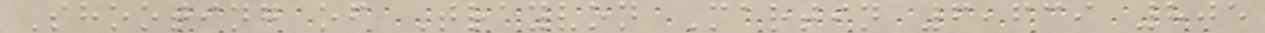Shooting of Trayvon Martin 6,639 805
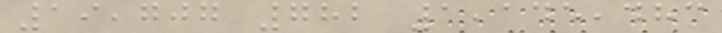19,707 782 1,145,483
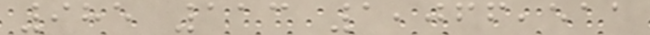985 113 1,066,511
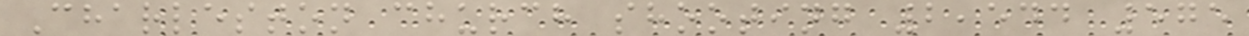Charleston church shooting 2,544 575
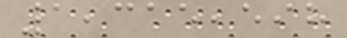1,315,598
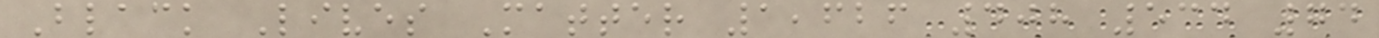Black Lives Matter 1,626 408 534 74
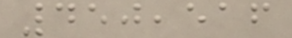450,516
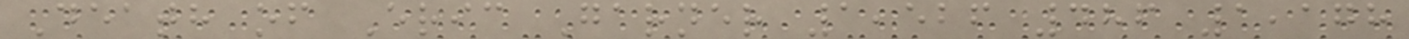Death of Eric Garner 1,526 486 1,178
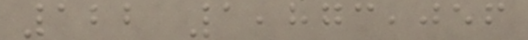122 1,873,056
